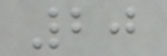20
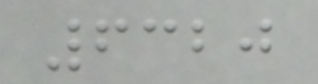6320
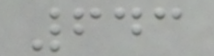643
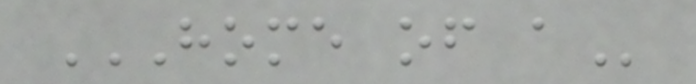HOME OF A
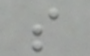s
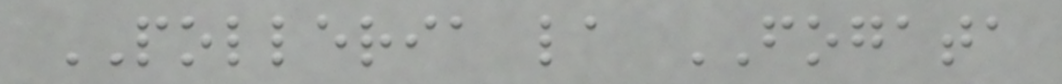POLLERIA la FOGATA
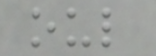oul
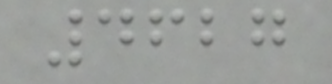4627
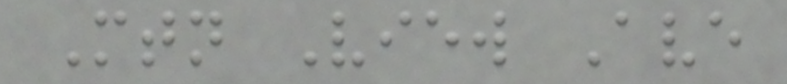Mtn View Ave
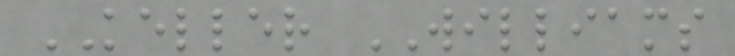KELLER WILLIAMS
